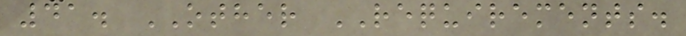41. OTHER REQUIREMENTS.
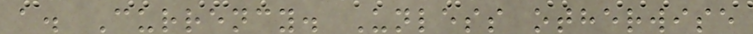a. Currency. Unless otherwise
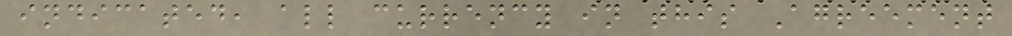indicated, all currency in this Agreement
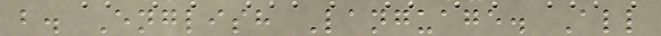b. English Language. All
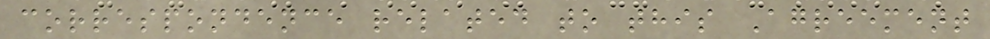correspondence related to this Agreement
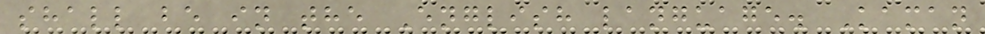shall be in the English language. Kaman
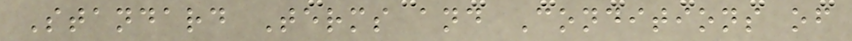Standard Terms and Conditions of
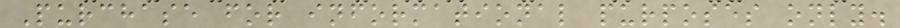Purchase for informational purposes only.
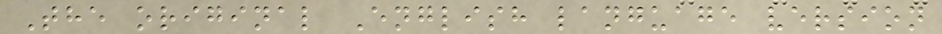The original English language version
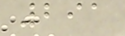291
